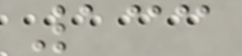133
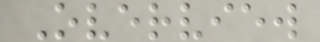Overview
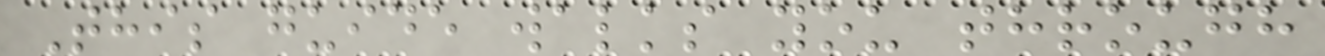This guide walks you through
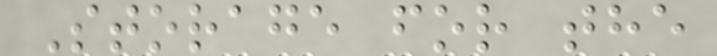Storage for the
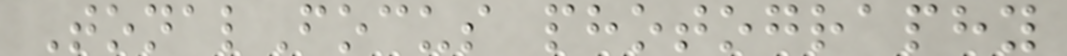TonalFocus photography
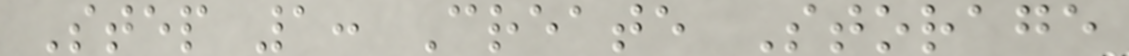Step 1: Create Storage
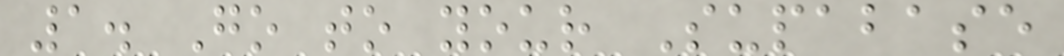1. Go to your Supabase
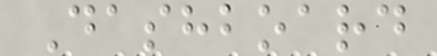Dashboard
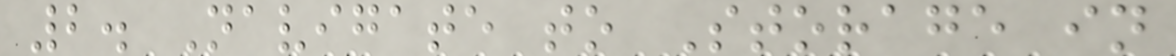2. Navigate to Storage in
